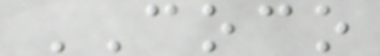COCO
